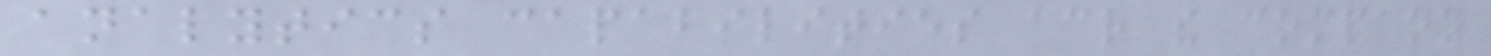analytics capabilities across the company
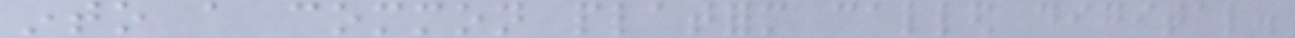into a common platform called digital.
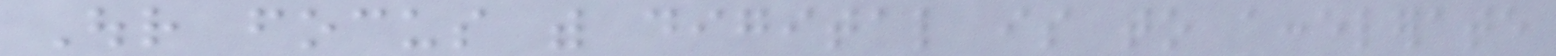Our focus with digital is to accelerate
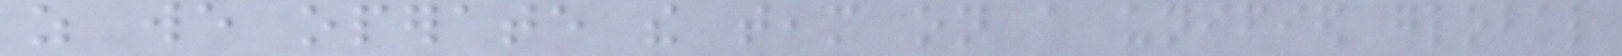as we operate the team on a unified global
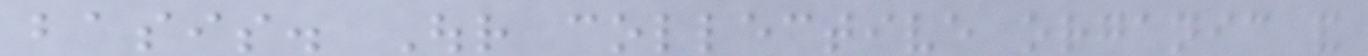basis. Our collective organic and
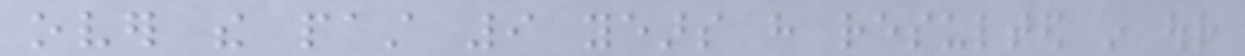over the past 9 years have resulted in our
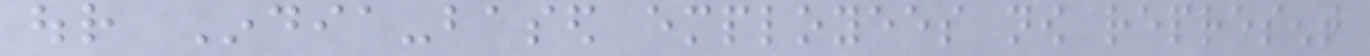our India-based employees now represent
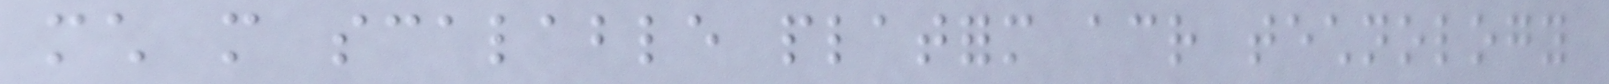much more scalable platform across technology
